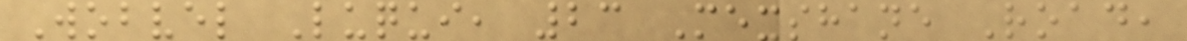Wobvel Luqui, 23 Mexshane Road,
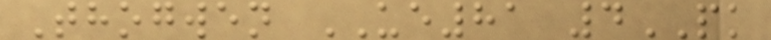Thogwen UE81 4PK
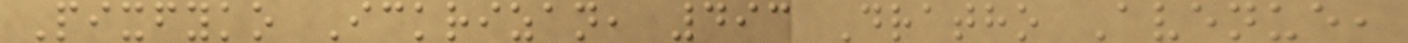Pixfyko Ickrizan, 493 Dratho Avenue,
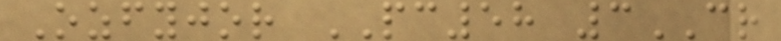Ozfyjor PC58 3CR
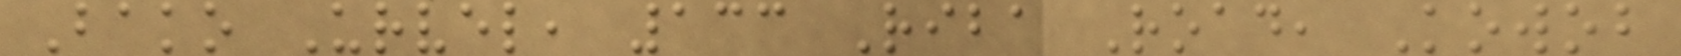Bako Urvel, 133 Riba Road, Kowob
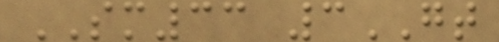SM33 3GT
